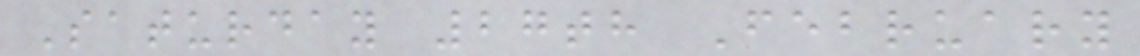Saturday 27th February
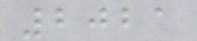2021
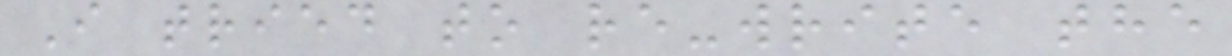I tried to re-write the
